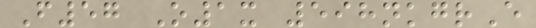F57 O1x 598nkgrE
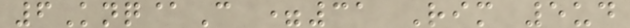6Knq@C =31 Rim 5ud
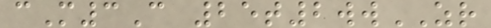cM3C 25t2wwZR
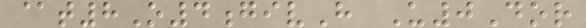@t8O4givH U0Dor
